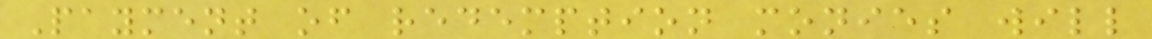Payment of redemption monies will
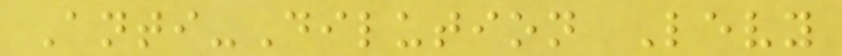Anti-Dilution Levy
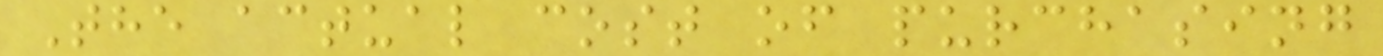The actual cost of purchasing
